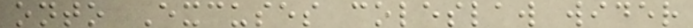onto Excuses coleslaw wider
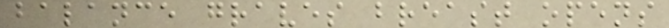balance graves breast opens
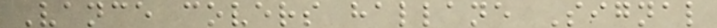Vance covers hallane Signal
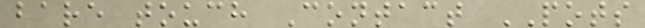bare touch Contact POTS
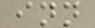inn
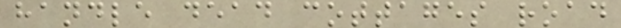handle dead cottages road
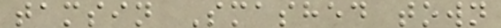tamsin Smashed town
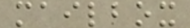mailbox
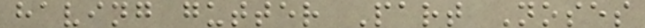having gutter Part Noses
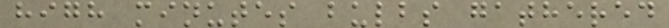high minutes bulbs gathered
